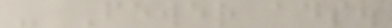- Fewer ads.
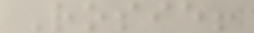Rosie!
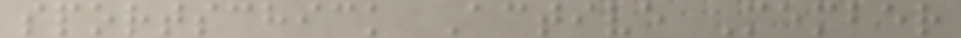sportschick Active Member
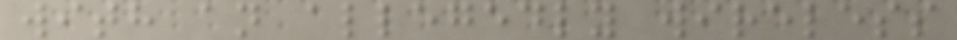with an allegedly wireless
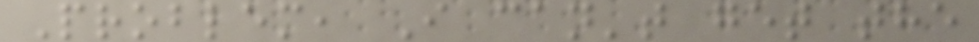Problem, I can't get the
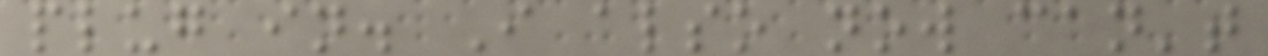plug in. I also now can't
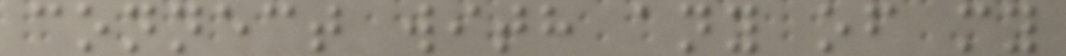connect with any of my
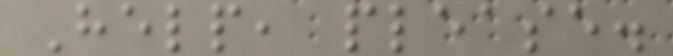Help, please.
